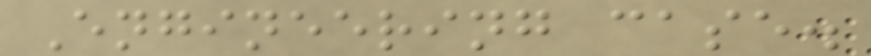Engineering case.
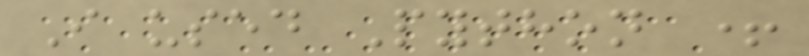I used Python +
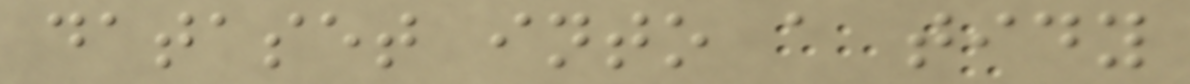dataset into a tidy
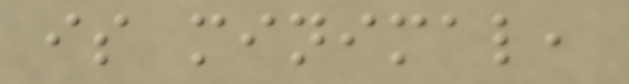is minimal,
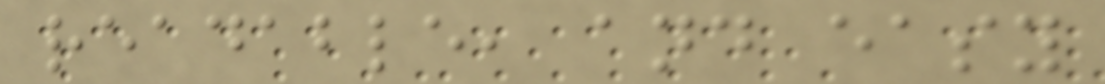readable, and easy
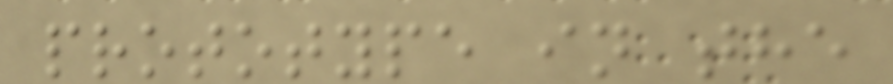prototype in the
